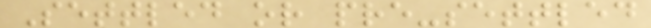Settled or pre-settled
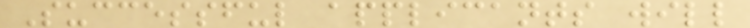Successful applicants will
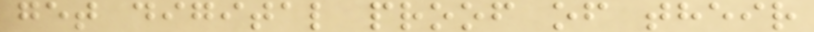get digital proof of their
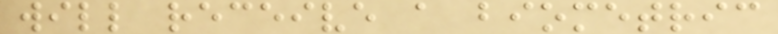will receive a biometric
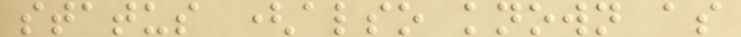status (also known as
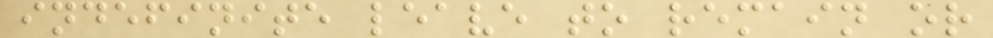indefinite leave to remain or
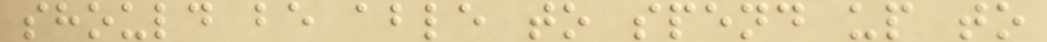should be able to spend up to
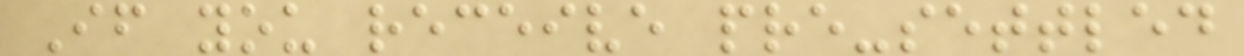If you receive pre-settled
